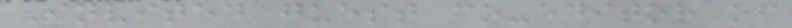Invited guest co-editor of
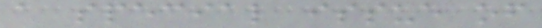a special issue of
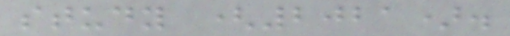study (2021).
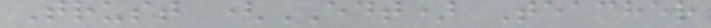Trust (EDT) Teacher
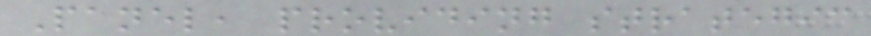Panel, providing strategic
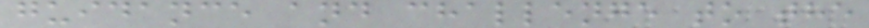guidance and challenge to the
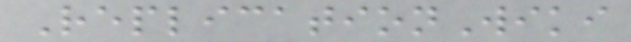ReplicationWiki
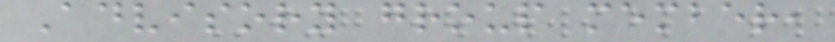Advisory group member,
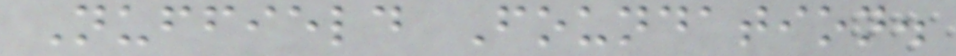Nuffield Foundation.
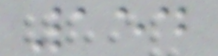154
